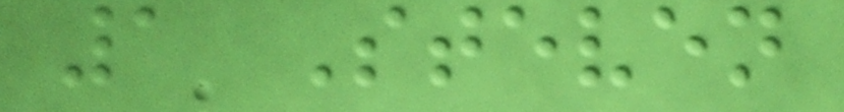1 Steven
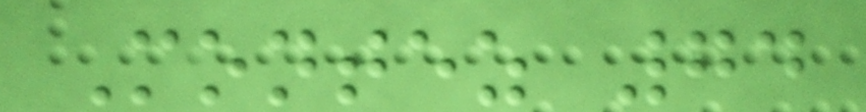Montez 74
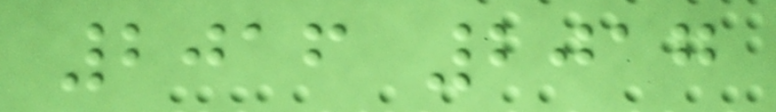2016 2017
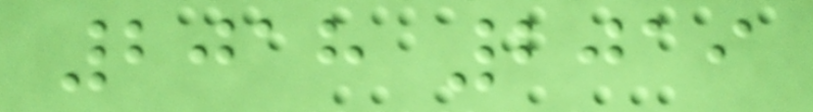2018 2019
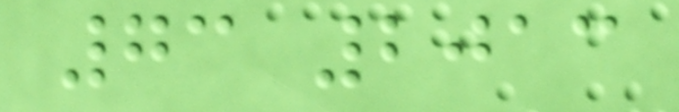73 2013
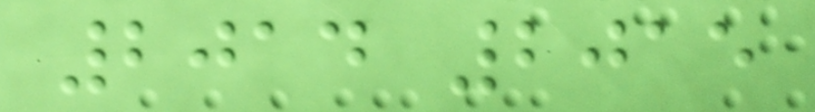2014 2015
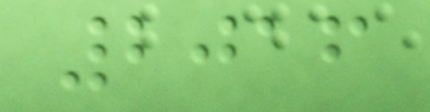2016
